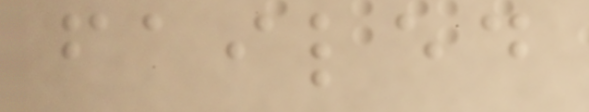failed
